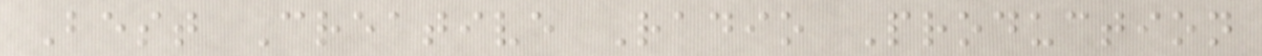Best Creative Radio Production
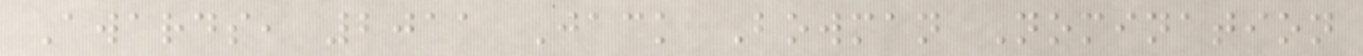Awards, 2011 Jack Bowman Nomination
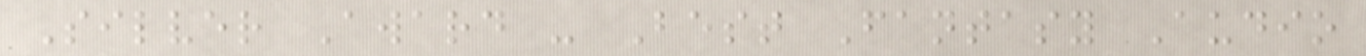Silver Award - Best Fantasy Audio
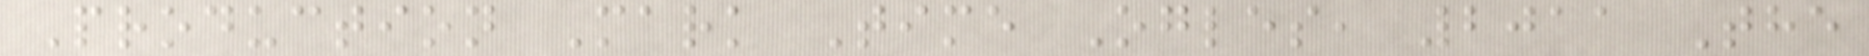Production Mark Time Ogles, 2011 The
